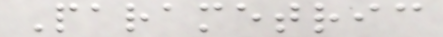Parametric
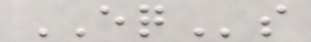EQs
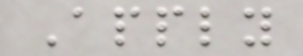Apply
